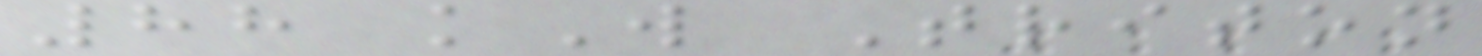88 kW Triton
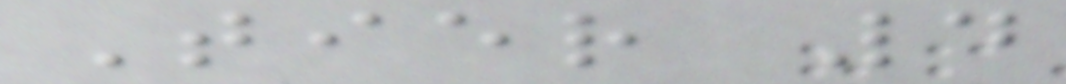Tier 4
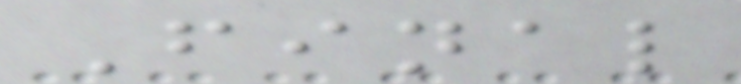Final
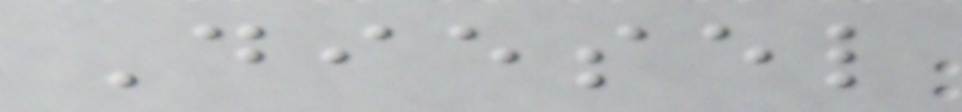Diesel
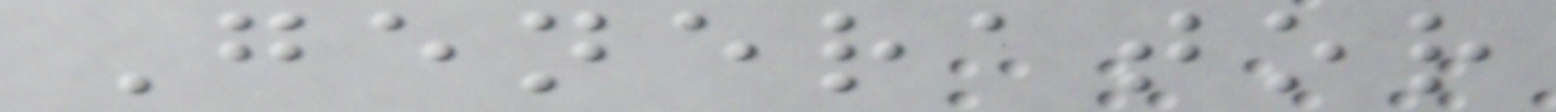Generator
